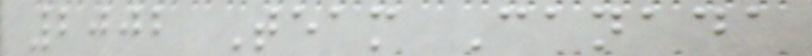2002 Team Canada
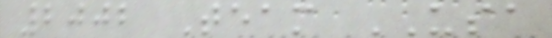2002 Team USA
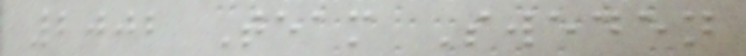2002 Team Sweden
